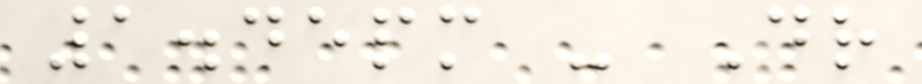1.45pm - Dr
